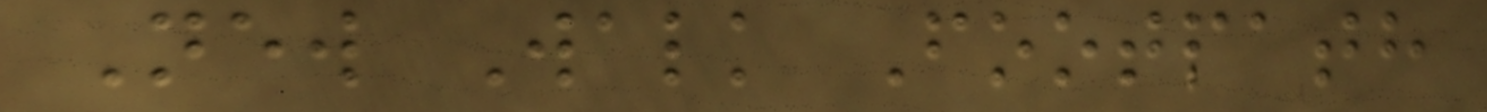New Walk Footpath
